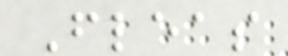Fleas
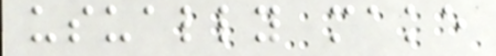usually make
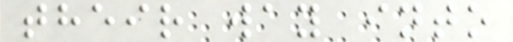their way into
